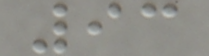93
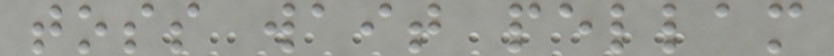toss wait pellam
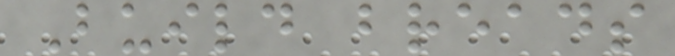Build breads
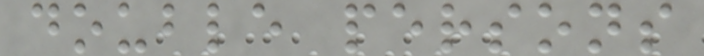double persons
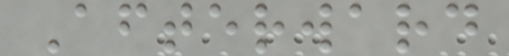Afterward
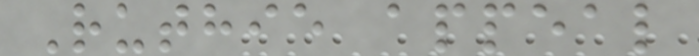Ruthie appeal
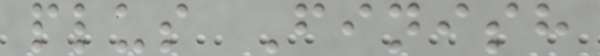plus Finish
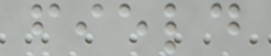field
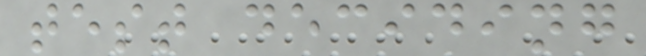test deciding
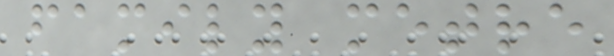family metre
